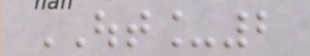OUT_2
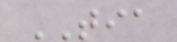TIA
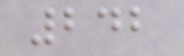242
